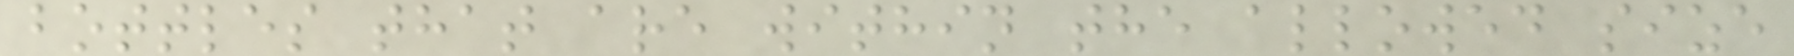bottles that are within the allowed size
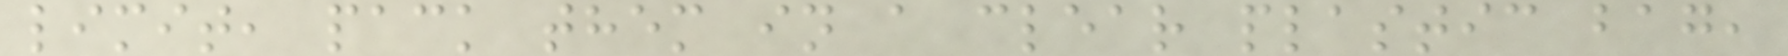limit, pack them in a clear plastic bag,
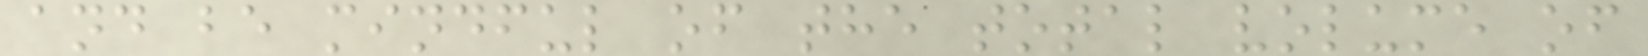and be mindful of the total volume of
